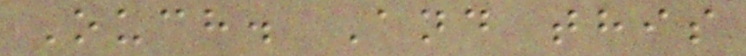Ouch. And this
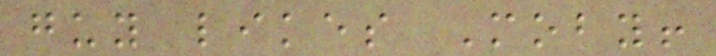guy likes Moby!
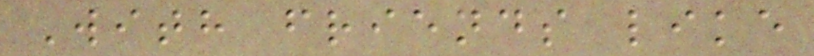With friends like
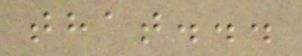that...
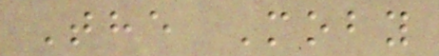The Moby
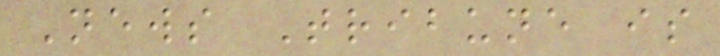News Tribune is
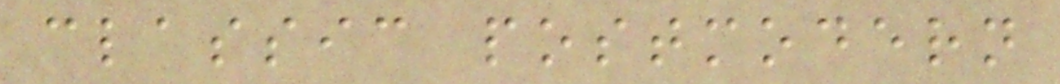classic postmodern
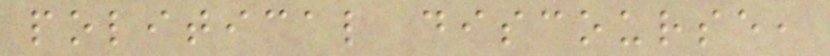political discourse,
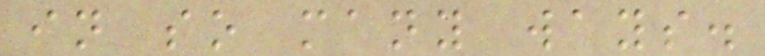in so many ways.
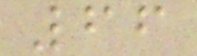66
